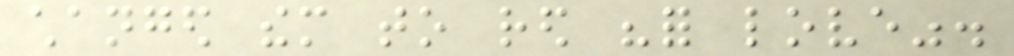changed them to red "for love".
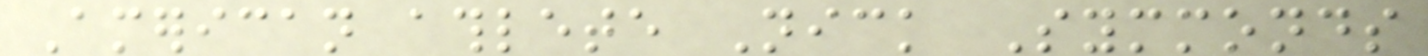American athlete Nick Symmonds
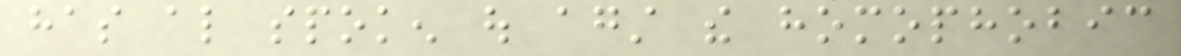has also spoken out against the homophobic
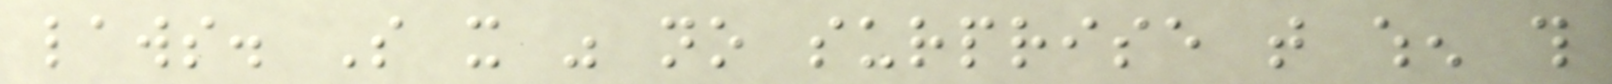laws. So it was no surprise that when this
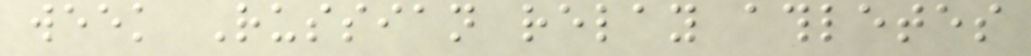week Russian relay athletes
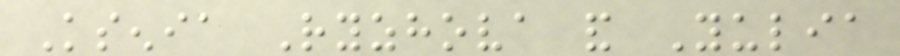Ksenia Ryzhova and Yulia
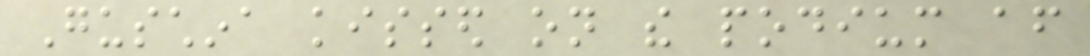Guschina kissed on the podium after
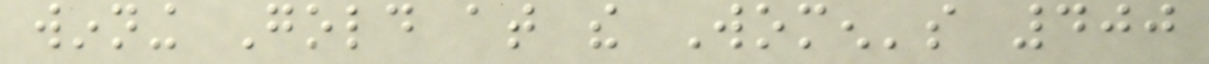winning Gold at the Women's 400
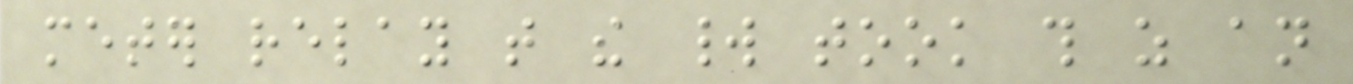meter relay that the world took this as an
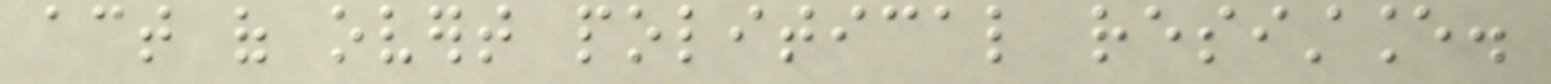act of overt political resistance.
